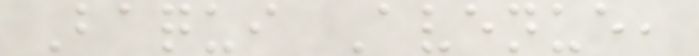Baqui Avenue,
